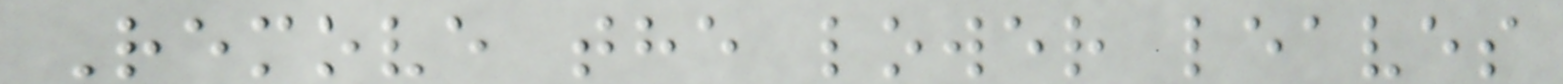Remove the lower leaves
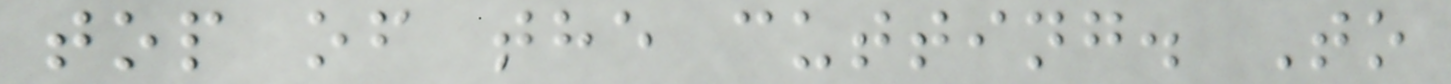top of the cutting. To
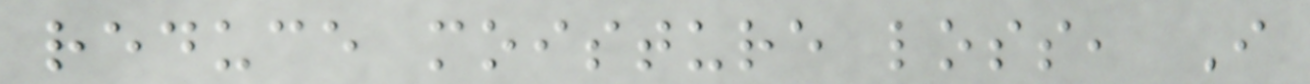reduce moisture loss, I
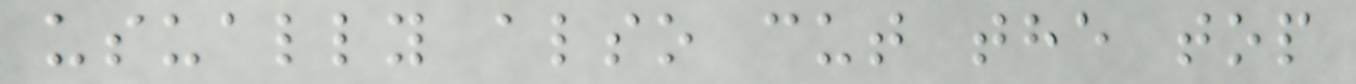usually also cut the top
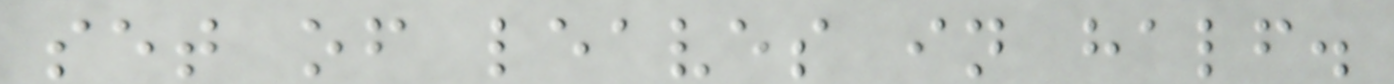set of leaves in half.
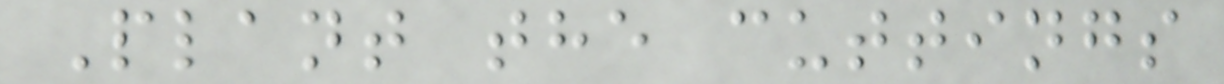Plant the cuttings
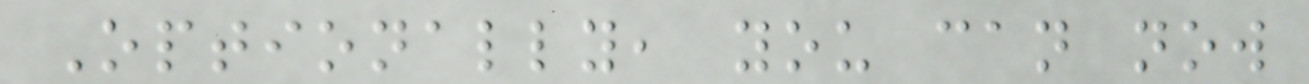Optionally, you can now
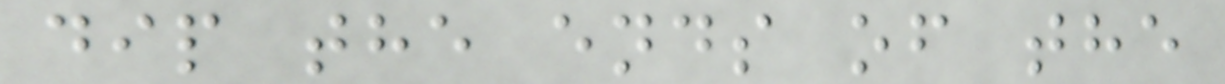dip the ends of the
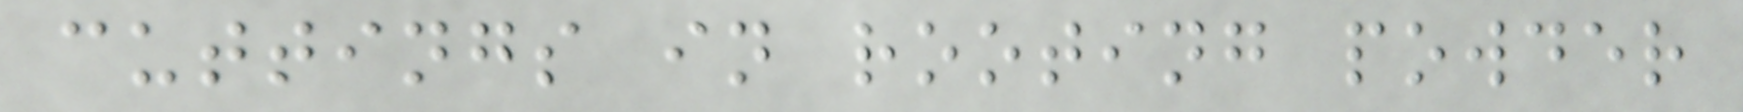cuttings in rooting powder
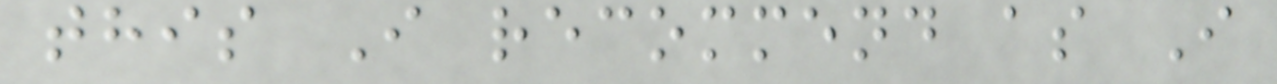this I recommend as I
